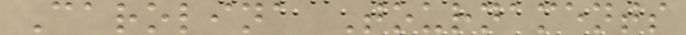Carolina Tournaments
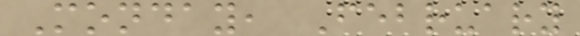Monday, February
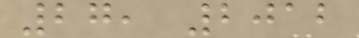27, 2012
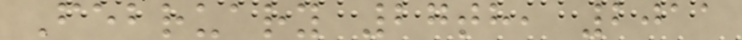February 27th, 2011
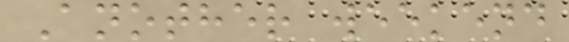Another weekend
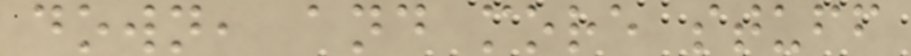down, and more stuff
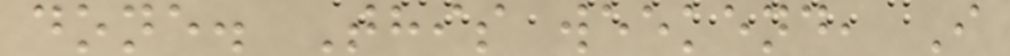done. This weekend, I
